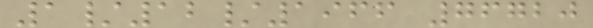1/12/1966 76720
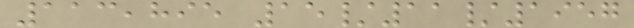113,895 15/11/1957
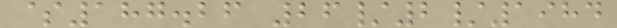$187.26 26/2/1984
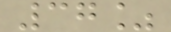37%
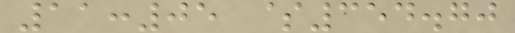11:05 $354.70
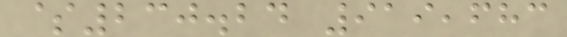$230.24 919,683
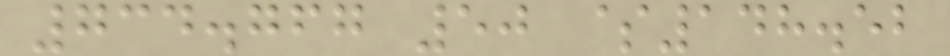734.767 50 $148.52
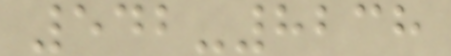542-8238
